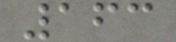163
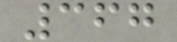367
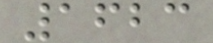1623
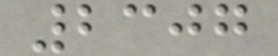2307
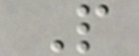P
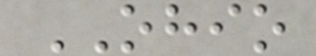OHIO
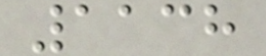1138
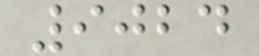9024
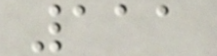111
